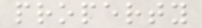property
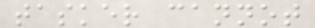tasker cannot
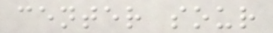center sour
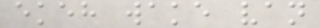ekeh wake van
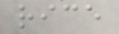rice
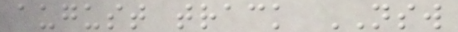august track NSW
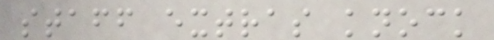staff extras knock
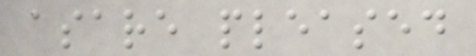asare pleased
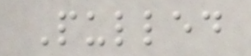Pulled
